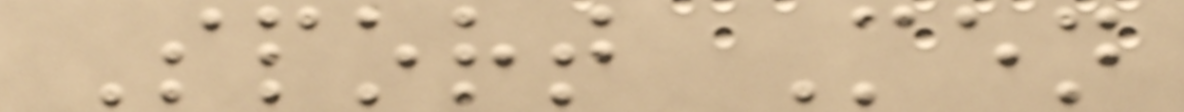Sport Men
